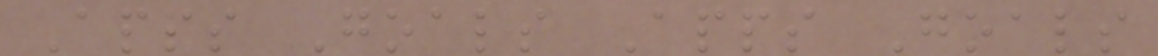Apps Goals Apps Goals
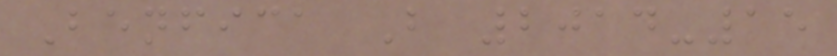Benfica B 2014-15
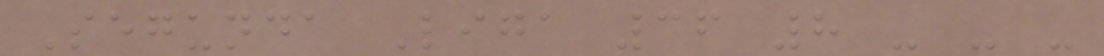Segunda Liga 36 8 - - -
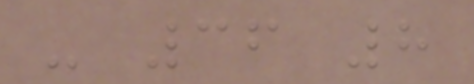- 36 8
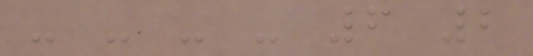- - - - 6 2
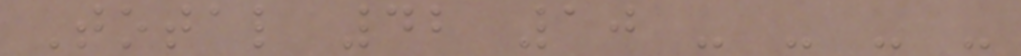Total 42 10 - - - -
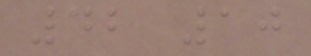42 10
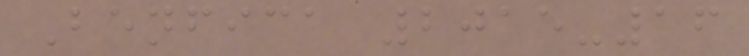Benfica 2015-16
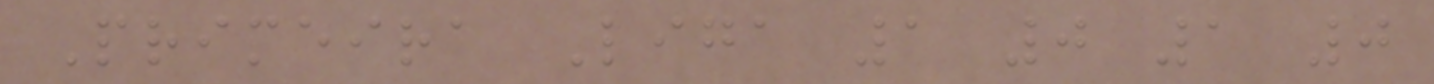Primeira Liga 1 0 1 0
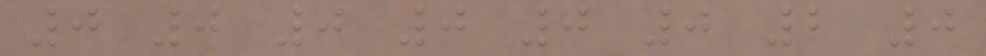0 0 0 0 0 0 2 0
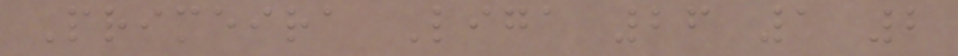Primeira Liga 26 1 2
